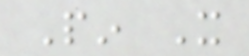Pin It
